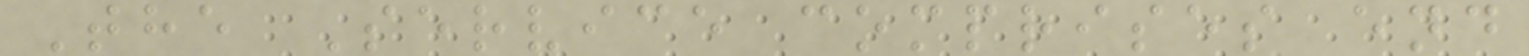The Service comprises end
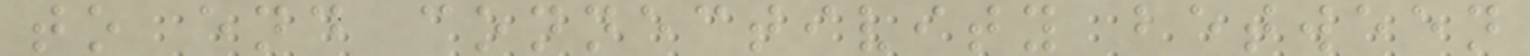to end connectivity between
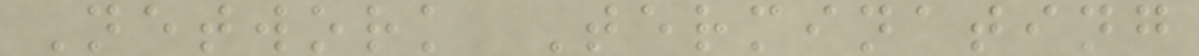Network Terminating
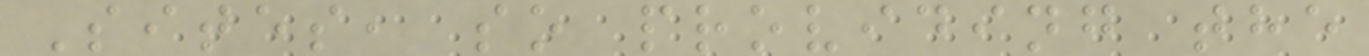Sites, so providing the
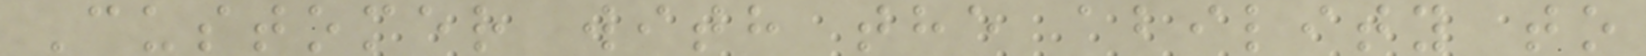Customer with the ability to
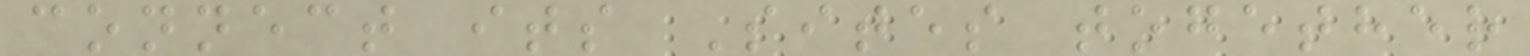connect its Sites together
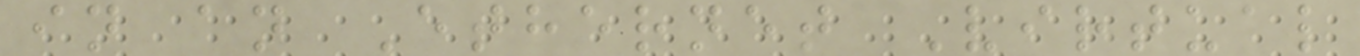in an Ethernet Virtual
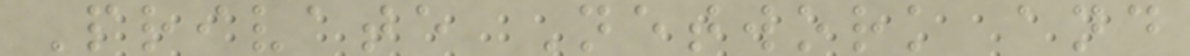Private Network and
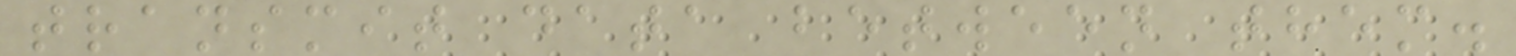transmit data between them.
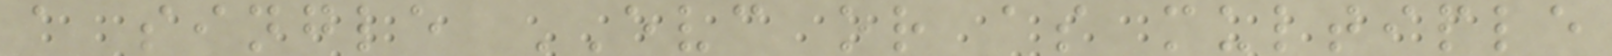a single EVC or as multiple
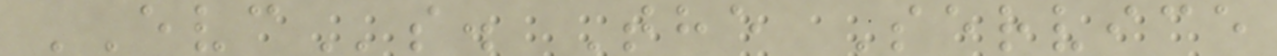EVCs. The Service
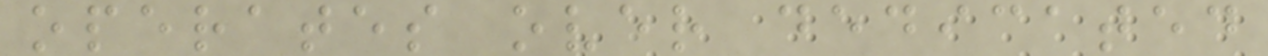operates over dedicated
